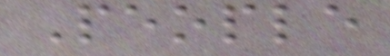People
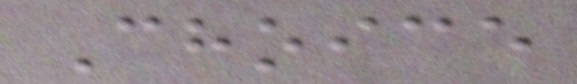Choice
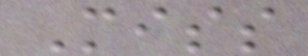Miss
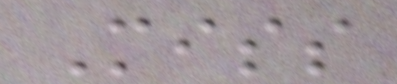Miss
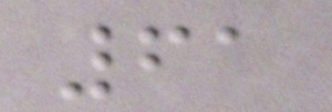61
